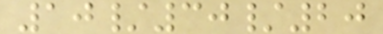10/30/20
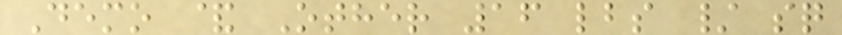Demo & Other 16 lbs / sq
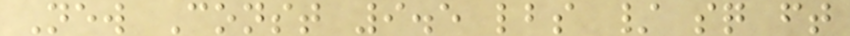New Const 9.5 lbs / sq ft
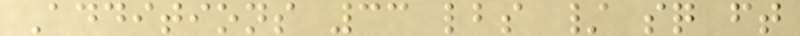Additions 33 lbs / sq ft
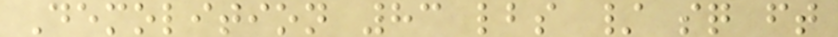Demolition 83 lbs / sq ft
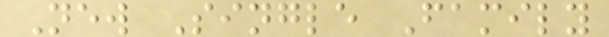New Single Family
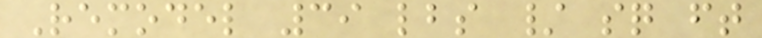Remodel 39 lbs / sq ft
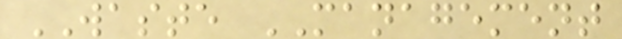WASTE MANAGEMENT
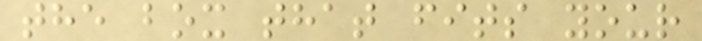the box that fits your
